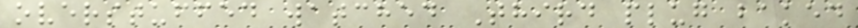overstuffed watched Third plug baked
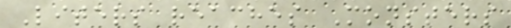Liters reaches Monsters
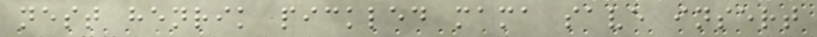nest henrik pickled mama save insert
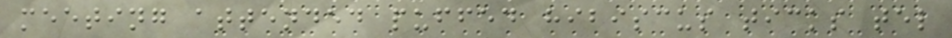meeting attended puffed hibiscus ticks tel
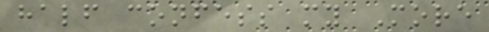half confess my More
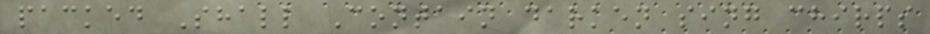packed Shall Contain darken sing chirps
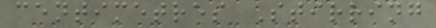centimetres Stirring
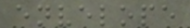envelope
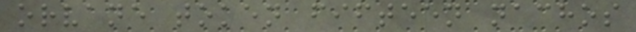orvane token fifteen nachos
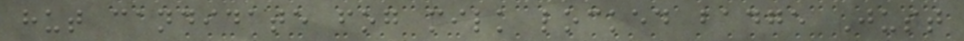hut candidate fog milk locked badge Just
